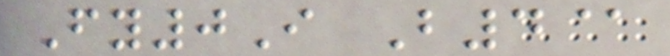Fy0I B4@
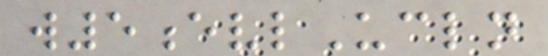w5evlUcln
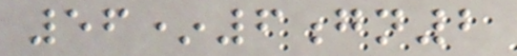56*6gn2
